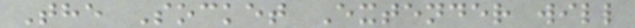The Socket Extender will
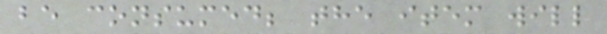be consumed; the item will
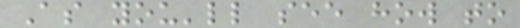As you'll see how to
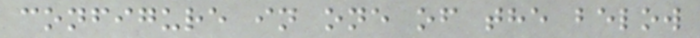configure in one of the below
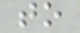to
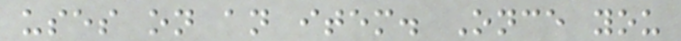uses on an item. Once you
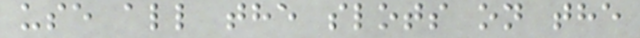use all the slots on the
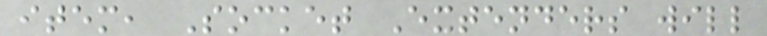item, Socket Extenders will
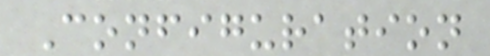Configuration
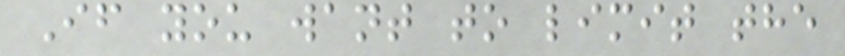If you want to limit the
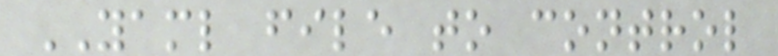YAML file to control
